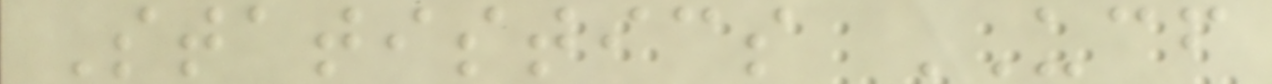Statistics UCF
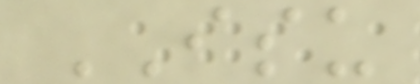ISU
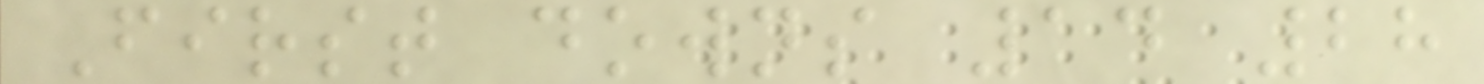First downs 14 28
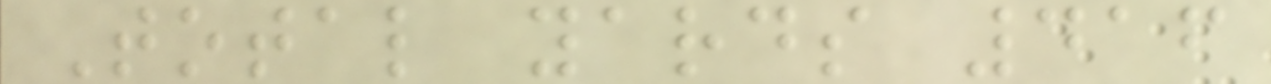Total yards 416
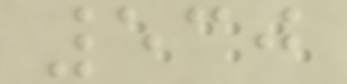530
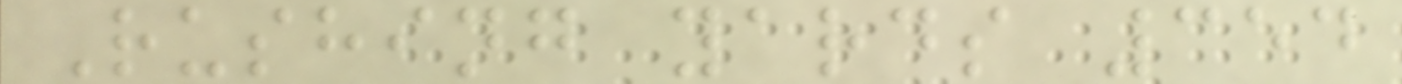Rushing yards 354
